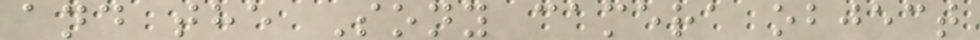and the Sony camera object
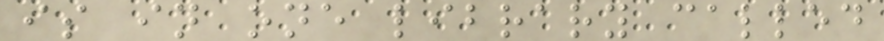is in one library called
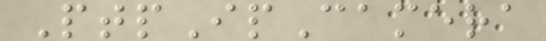PtpIpCamera
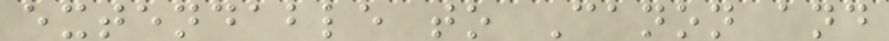extendable to Canon and
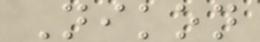Nikon
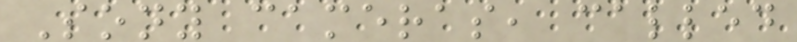Sony cameras, called
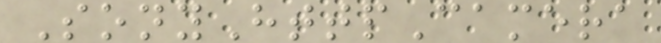SonyHttpCamera
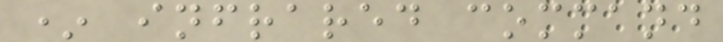* infrared command
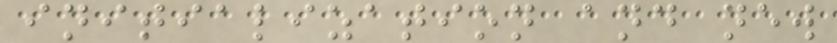initialization and new
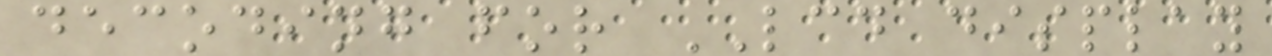decoding for LCD display
